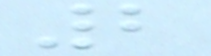2
